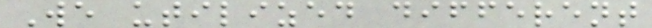We utilized different
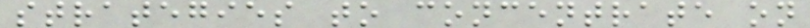strategies to concentrate on
